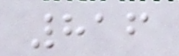816
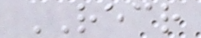RECR
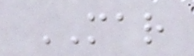MAR
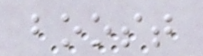boost
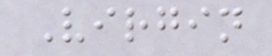Virgin
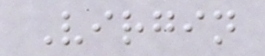Virgin
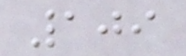109
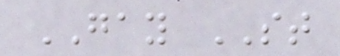GAY ST
